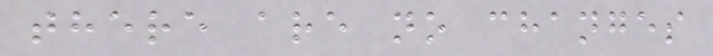there are no changes
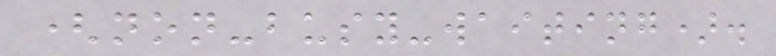(non-busy-waiting).
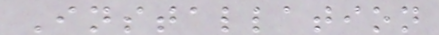Installation
